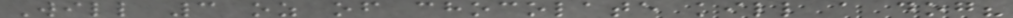Will 3 oz of chocolate kill a dog?
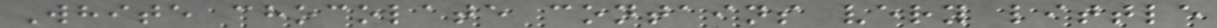White chocolate contains very little
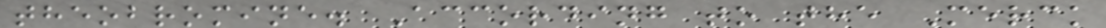theobromine. According to the Merck
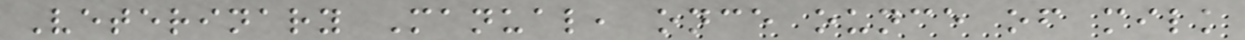Veterinary Manual, once ounce of milk
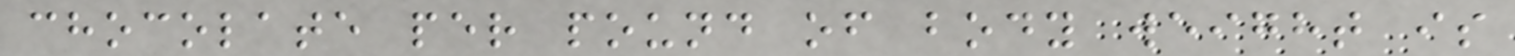chocolate per pound of body weight is
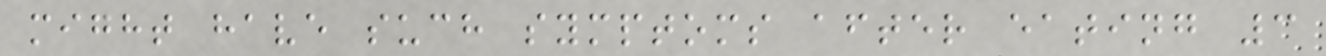might have such symptoms after eating 3
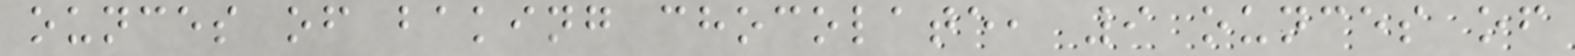ounces of baking chocolate, 9 ounces of
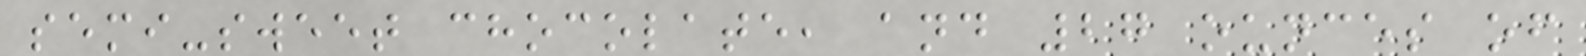semi-sweet chocolate, and 27 ounces of
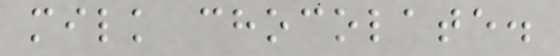milk chocolate.
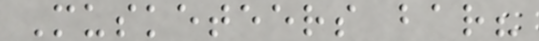Musketeers bar?
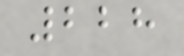228
